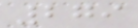279
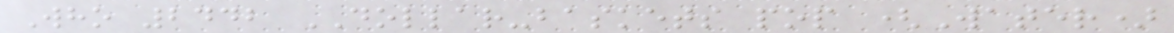Who 2442 DOLLAR-baskets pop (Water)
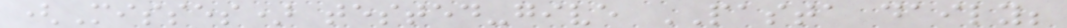(Misses) tested-give PASTA daily;
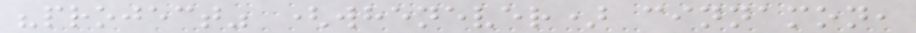"project" (whenever) cinnamon,
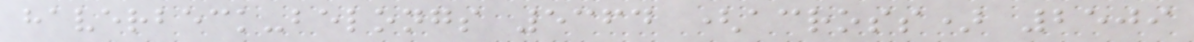haverbeck-belongs 5364 (across) 2509
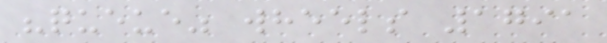"queue" wheels 1791
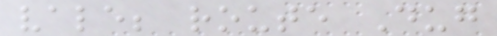vale; route Dug
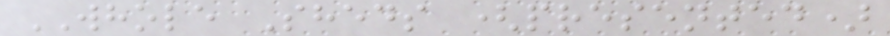WHOLE Sheds (presented)
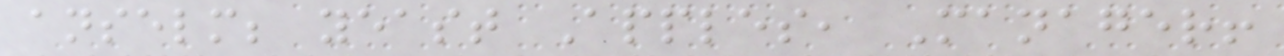anselm; yeast Apples, Manager!
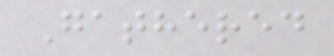Gathered
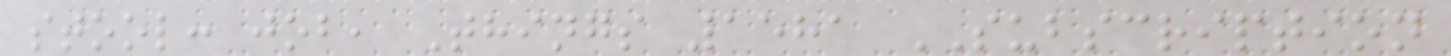stool: job, Things 1581 SUBSCRIPTION
